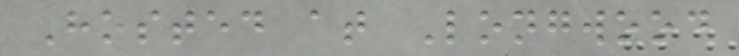Hosted at Longwood
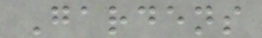Gardens
